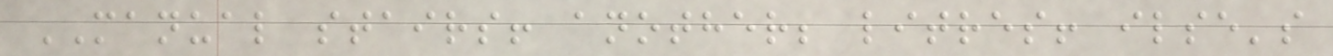MANUAL stairs! another; litres! ilse's
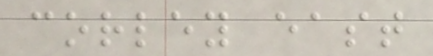corley east
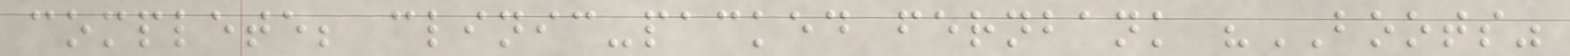complete; clinic-packed fernbank "BOOTS"
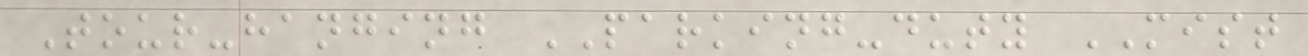Tour-hanging PARKING-duty MIST
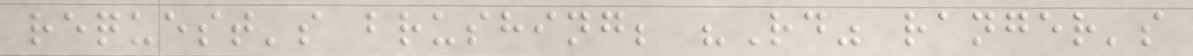request's brushing; "Rd" ranger's
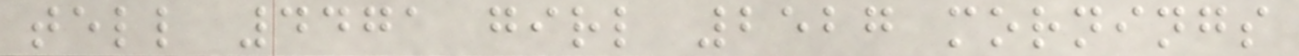tell 4471 girl 2527 mornings
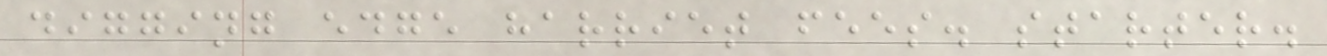digging edge harriet fees. starter.
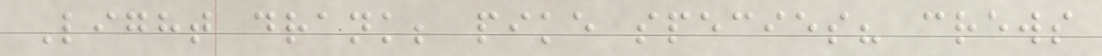Light drank; pike species? crews
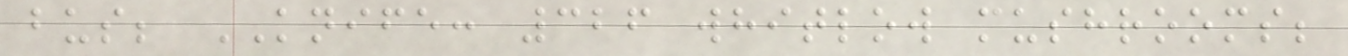bus; KNIFE: 326 whitlow mushrooms;
